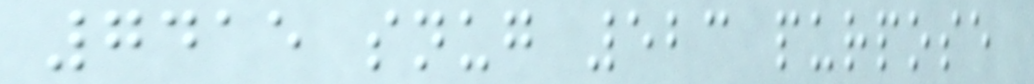7415 snug 523 purpose
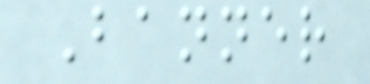Banner
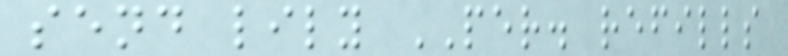send lily PER. refills
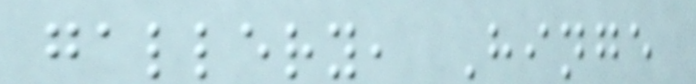gallery, Hinge
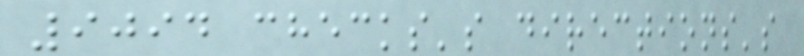9094 checks's directions's
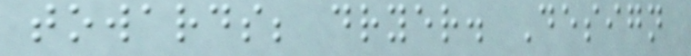towards; dryer. Design
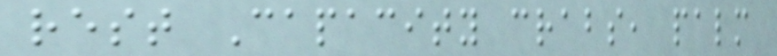rest Capacity crabs, palm
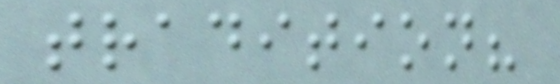tradition?
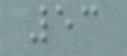53
